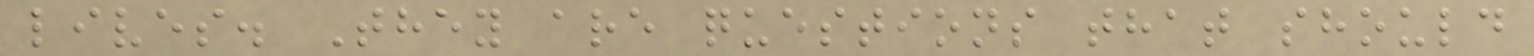lives. They are questions that should
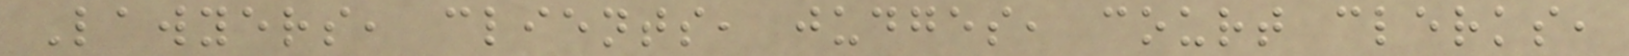Lawyers, clients, judges, court clerks,
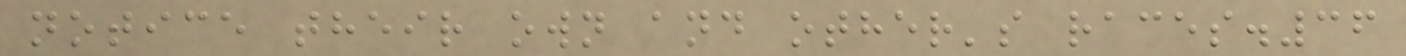notice their own and other's races.36
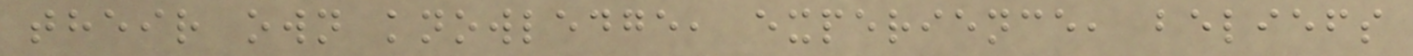their own knowledge, experience, beliefs
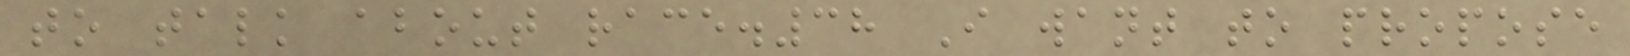to talk about race.38 I want to propose
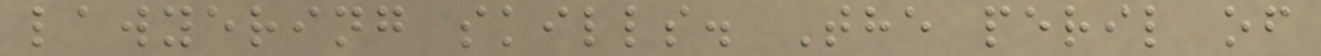lawyering skills. The peril of
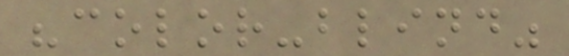"color-blind"
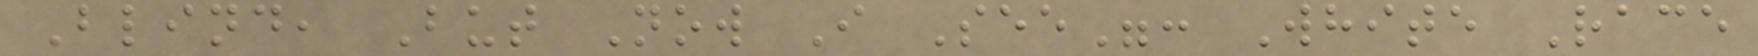Blind, But Now I See": White Race
